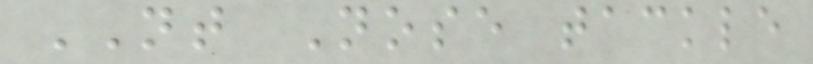NT Nose tackle
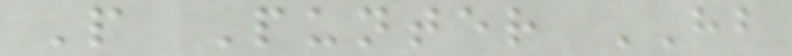P Punter HB
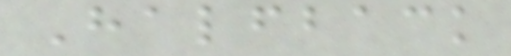Halfback
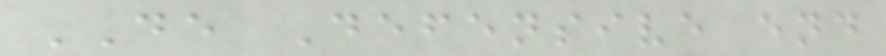DE Defensive end
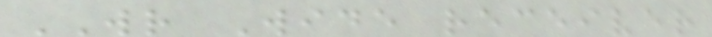WR Wide receiver
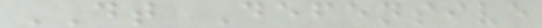DT Defensive
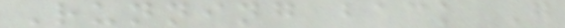Running back G
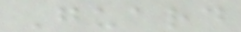Guard
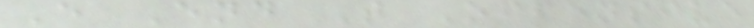E End T Offensive
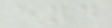end
